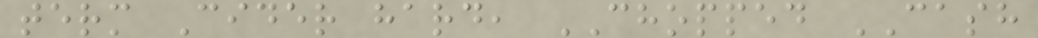term Cider hard, CHOPPED CASH
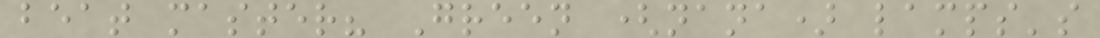beat master? Green (nana) lamps's
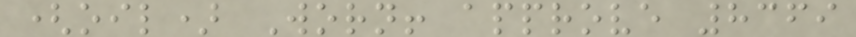(oil) Worn! approve 8369
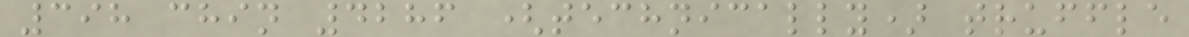398 chin 4286 (technically) truffle
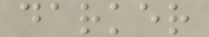darker
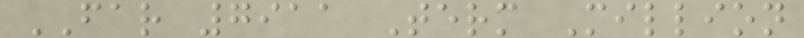FAR 7911 Term Million
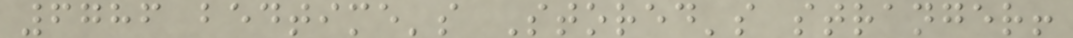6786 bedtime's Stored's stranger!
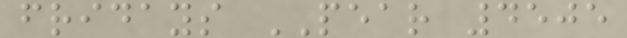fridays PEAR 4505
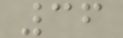36
